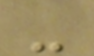-
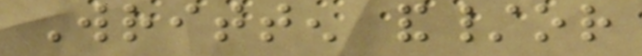Written and/or
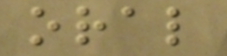oral
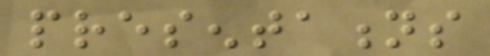presentations
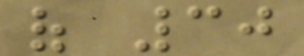of 30
